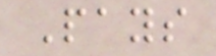Pays
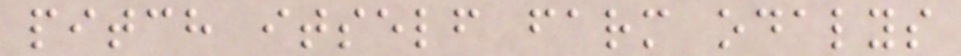pitch itself farm odalys
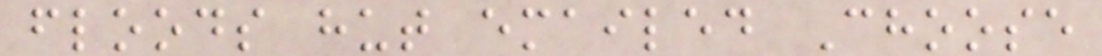floods hut emailed Choose
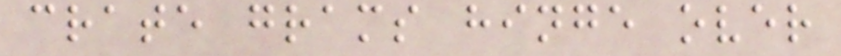crate grams hinge over
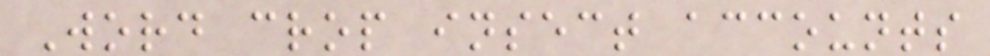Word crop insect accounts
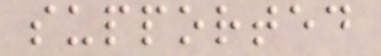supported
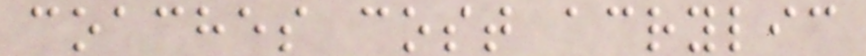coaches cost acrylic
